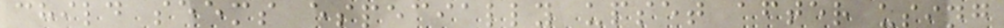child seems especially upset after using
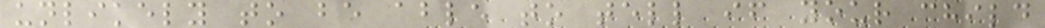unlikely to be able to tell if your child
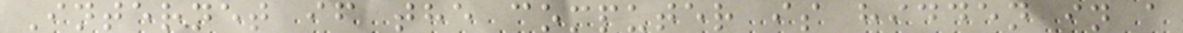Internet if the computer is hidden in a
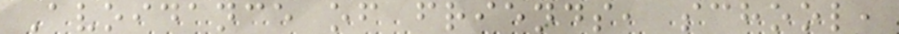Avoidance of friends, school,
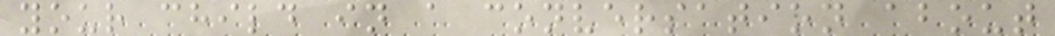your child in a conversation about
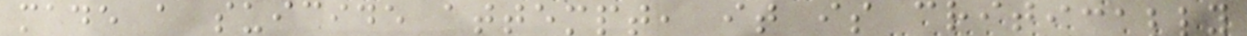made a suicide attempt, it is critically
